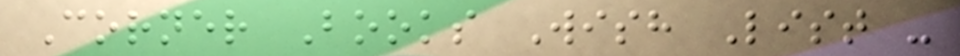Corner Books Wish List -
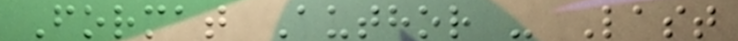Format Author - Last
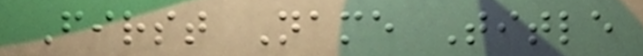First Name Title
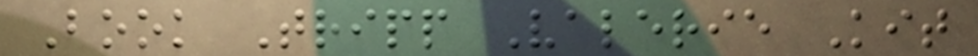Book Tripp Valerie Kit
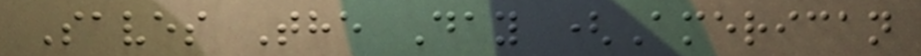Saves The Day (American
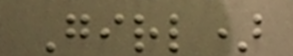Girl)
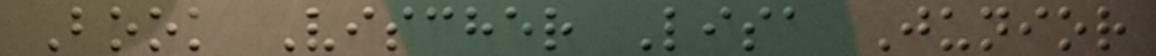Book Vischer Lisa Junior
